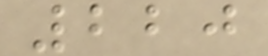220
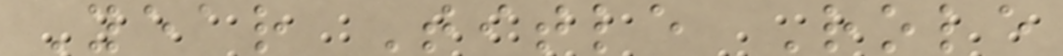Year Title Role
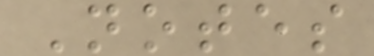Notes
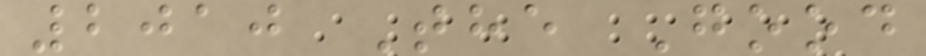2010 The Good
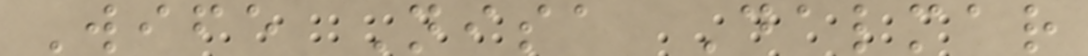Wife Nisa Dalmar
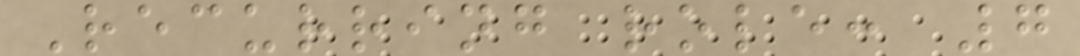Recurring role: 7
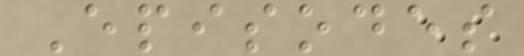Episodes
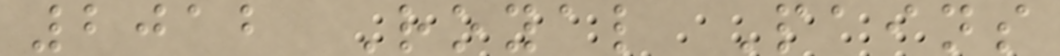2012 Royal Pains
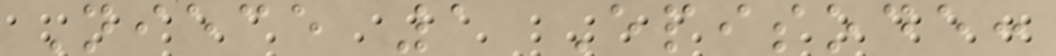Niece 1 Episode:
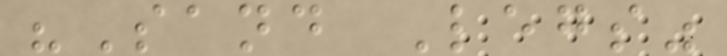"Sand Legs"
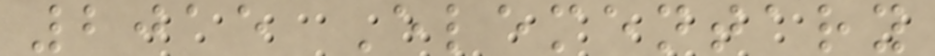2015 Elementary
